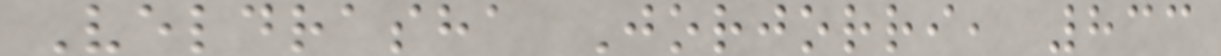Veldrasha Jorjorri, 833
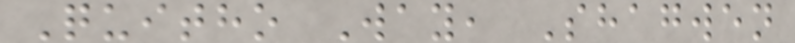Quitho Way, Shagwen
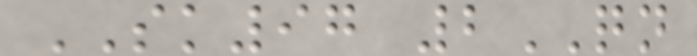SK97 2QN
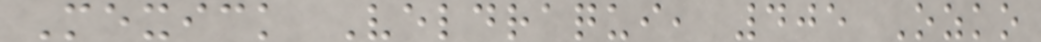Mexick Veldraqui, 405 Ozko
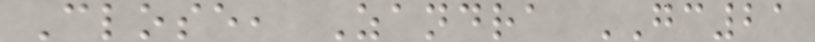Close, Zandra GC21
